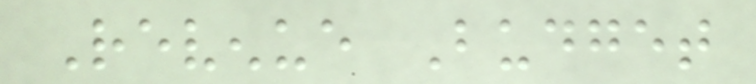Revenue Budget
